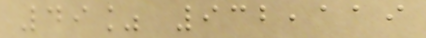49% 932,119
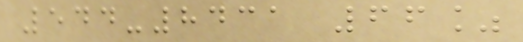544-8431 66%
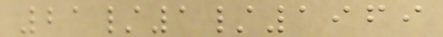21/1/1969
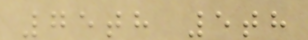75th 5th
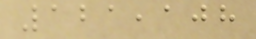121,108
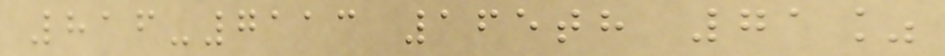816-7113 165th 71%
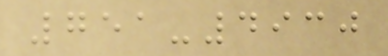751-4930
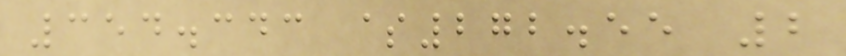354.343 $272.55 2
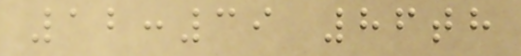12:39 86th
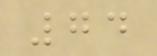74
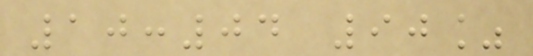10:04 90%
